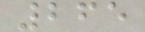265
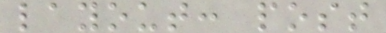layout: post
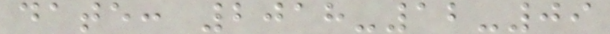date: 2018-12-09
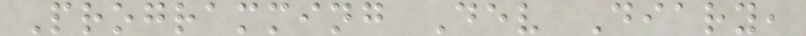Programming Dev Diary,
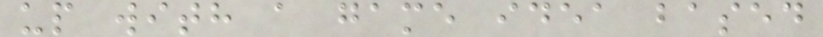up with a game idea based
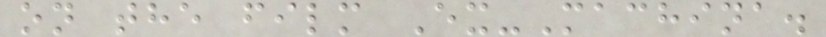on the film Ex-Machina.
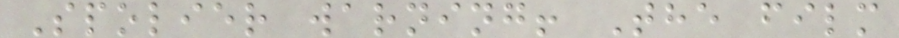Spolier warning! The film
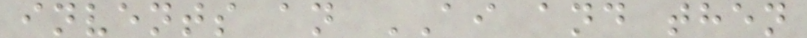invents an AI and then
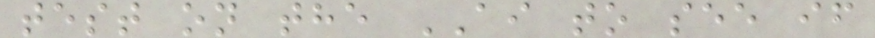test on the AI to see if
